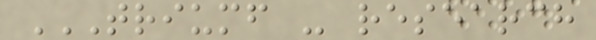TRIUMF - RESEARCH
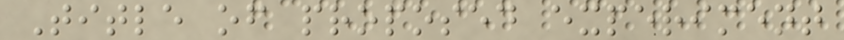Title of proposed experiment
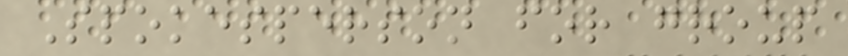Spokesperson for group
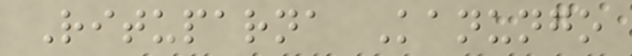Rituparna Kanungo
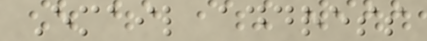Email address
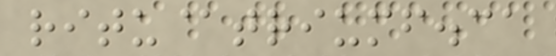ritu@triumf.ca
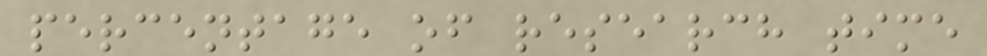percentage of research time
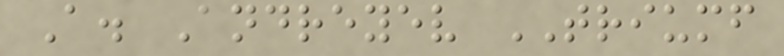A. Andreyev TRIUMF
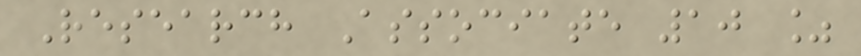Research Associate 10 %
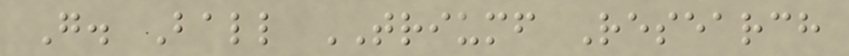G. Ball TRIUMF Research
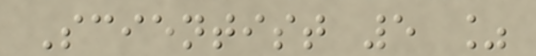Scientist 5 %
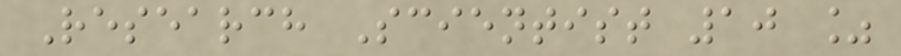Research Scientist 10 %
